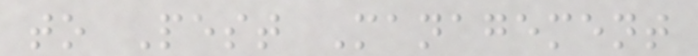to Pest Management
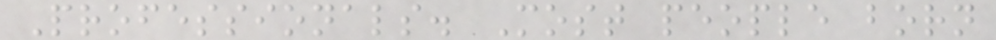Professionals. Most people born
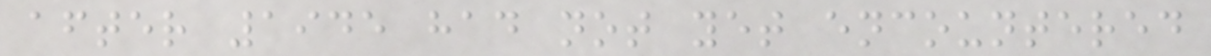after 1945 had not yet encountered
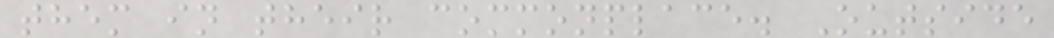them in their commonplace. Outside
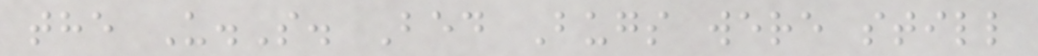the U.S. Bed Bugs were still
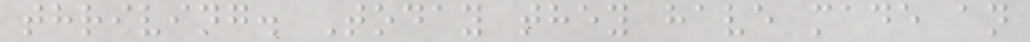thriving. Today they have made an
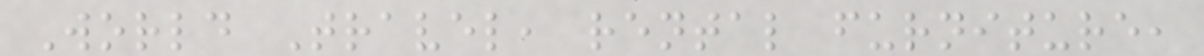World Travel, rental furniture,
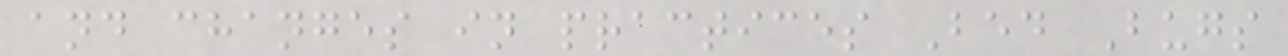and changes in practices Bed Bugs
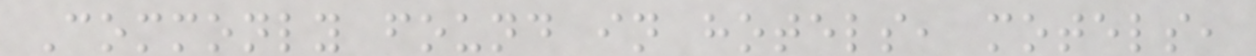Commonly found in hotels, motels,
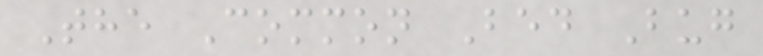The Common Bed Bug
